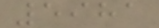5981
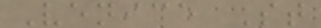Venice St
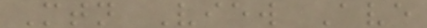Mtn View Ave
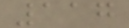117
